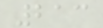213
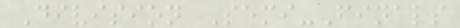Division Semi-Finals
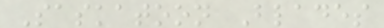Saskatoon Blades
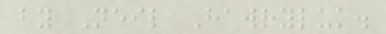by Neil Hawryluk.
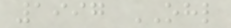1997 OHL
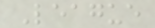League
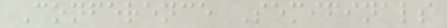Conference Semifinals
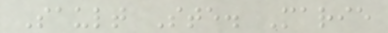Sault Ste. Marie
